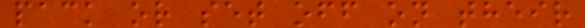pack or set off on their
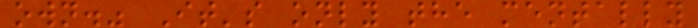own." It's only the mentally
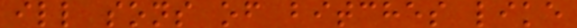ill sons of bitches like
